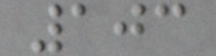103
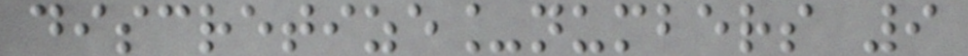discretize_numbers 9
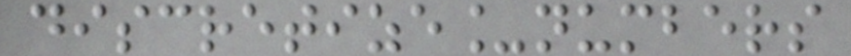discretize_numbers
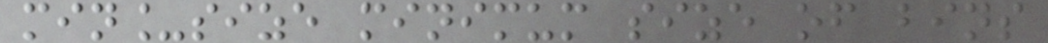min_size minimum size of bins
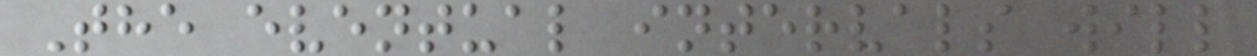The eventual intervals will
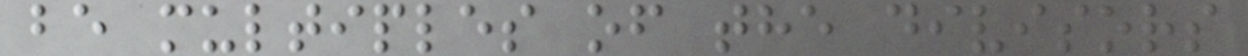be multiples of the divisors
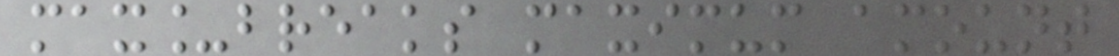max_breaks maximum amount
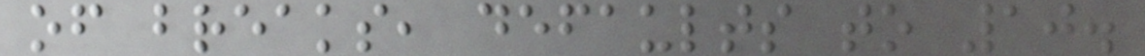of breaks, defaults to 10.
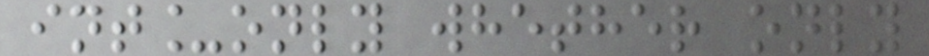int_only whether only
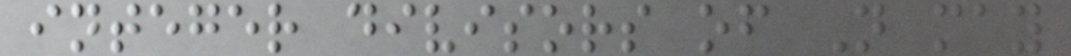integer divisors of N may
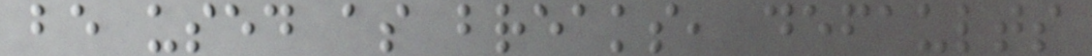be used as breaks, defaults
